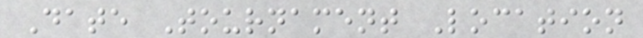Date Tournament Location
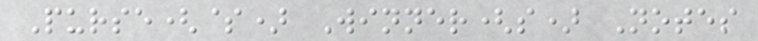Purse($) Winner(s) Notes
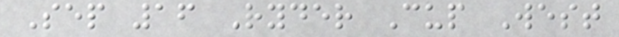Sep 16 Ryder Cup West
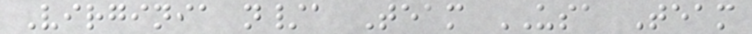Virginia n/a Team USA Team
